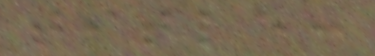title:
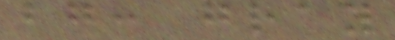bg: gray
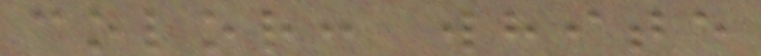color: white
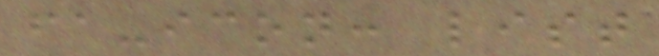fa-icon: list
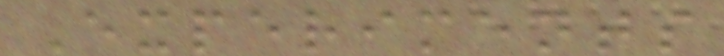Experiments
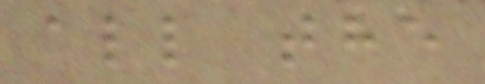all the
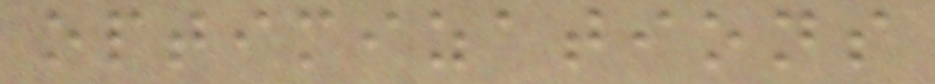optimizations
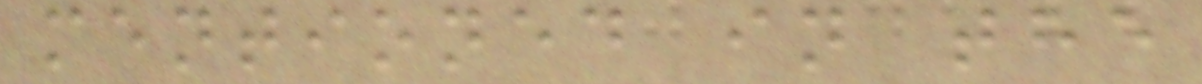mentioned in the
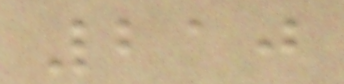210
